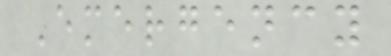Emergency
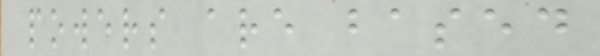powers are based
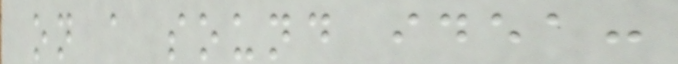on a sound idea:
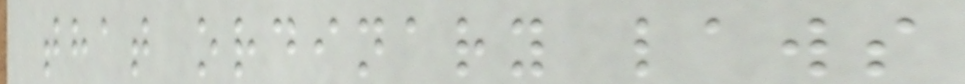that ordinary laws
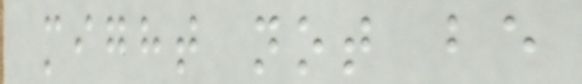might not be
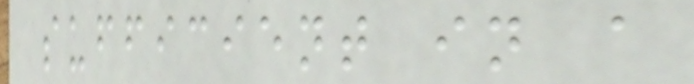sufficient in a
